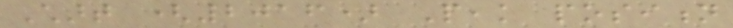Chart (2016) Peak position
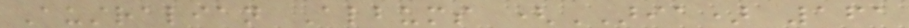Australian Albums (ARIA) 161
